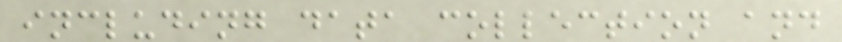including data collection and
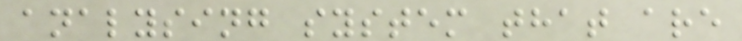analysing system that are
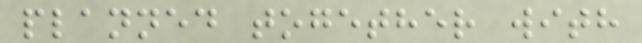planned together with
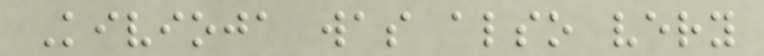Kivioja was also very
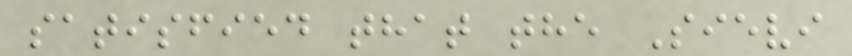satisfied that the Sievi
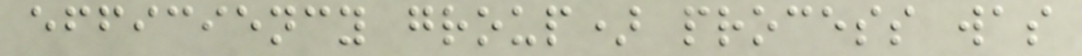efficiency group) process was
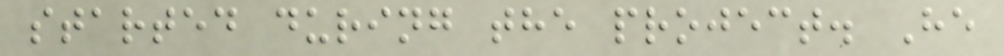started during the project. He
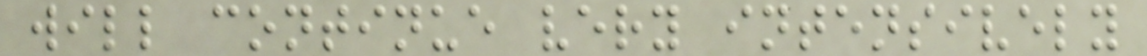will continue very intensively
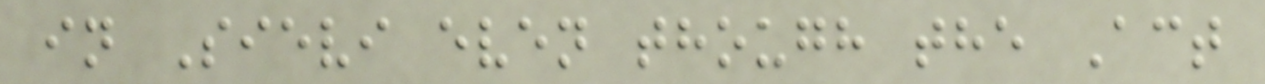in Sievi even though the Act
